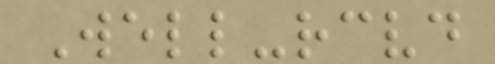Well-received
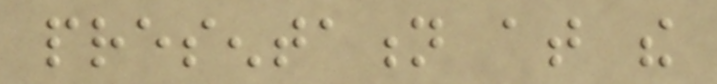presentation at the
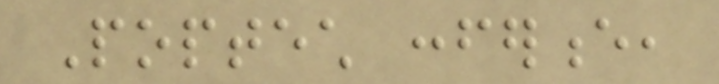Poptech conference,
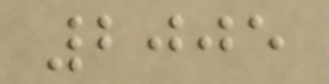2005
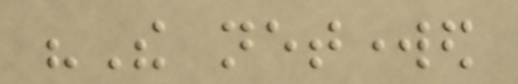"The networked
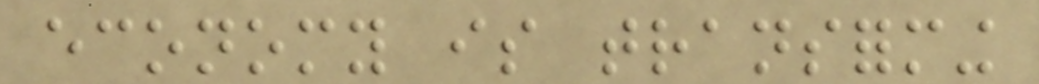economy is transforming
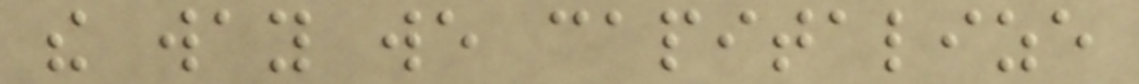the way we capitalize
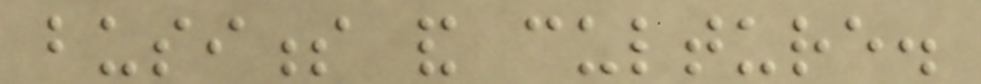business and culture.
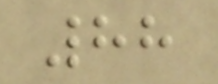88
